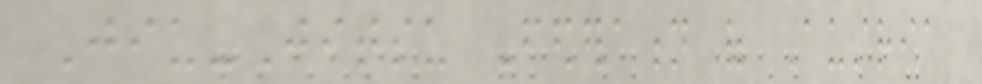Jiu-Jitsu Federation of Austria
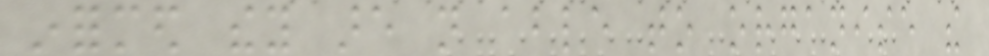informed they are not able to organise the
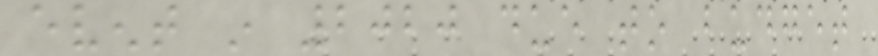event in 2020 due to budget
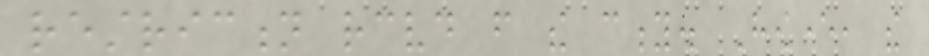restriction received from the city. However, the
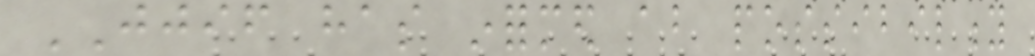JJIF has informed about possibility
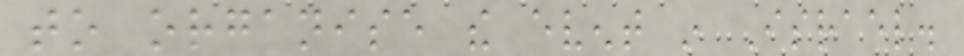to organise the event in Israel.
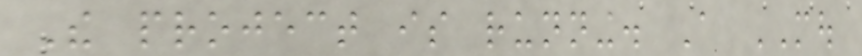The project is running. A MOU
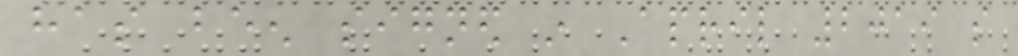has been signed in April 2019 so
